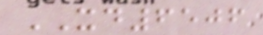XD6506
